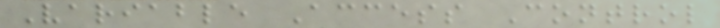Variable Access Control
